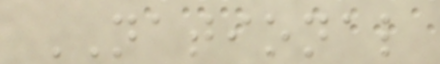NATIONAL
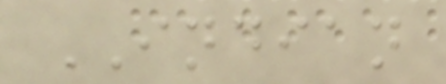INDIAN
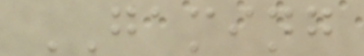GAMING
